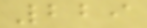229
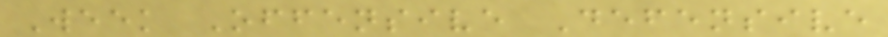Week Offensive Defensive
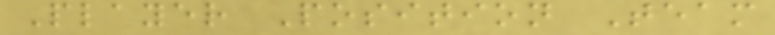Player Position Team
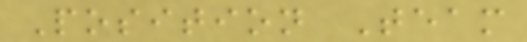Position Team
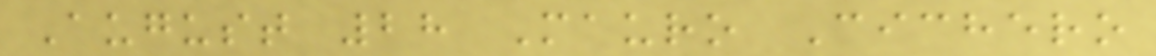August 28 Mauro Cichero
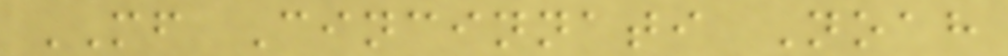MF Cincinnati Noah
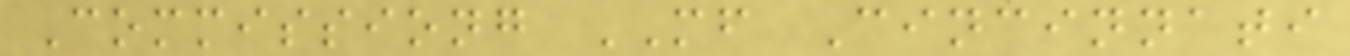Commissiong MF Cincinnati
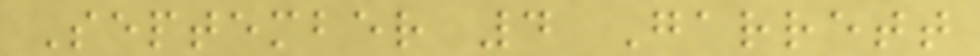September 4 Garrett
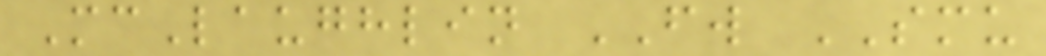McLaughlin FW SMU
